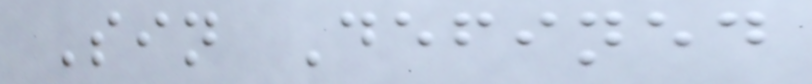Sin Defined
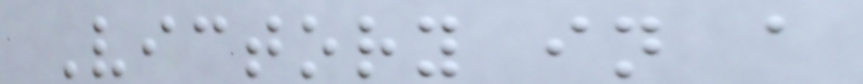Victory in a
